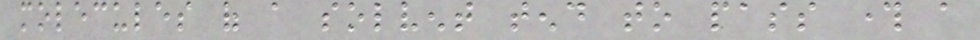molecules of a solvent tend to pass through a
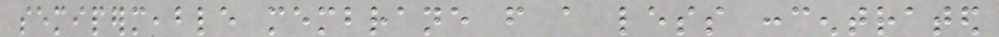semipermeable membrane from a less concentrated
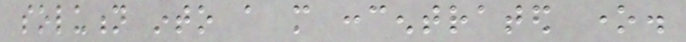solution into a more concentrated one.
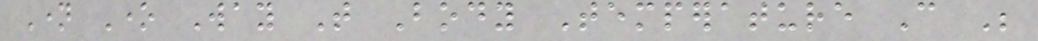Name One Way That Body Temperature Can Be
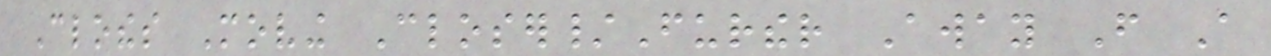Clothes Moving Closer/Further Away From A
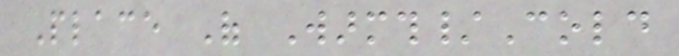Place Of Warmth/Cold
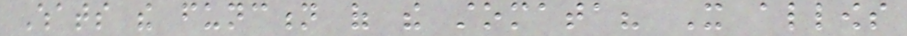Whats the function of the stomata? It allows
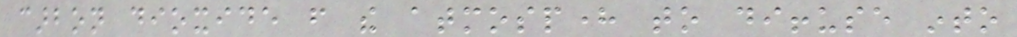carbon dioxide from the atmosphere to diffuse into
